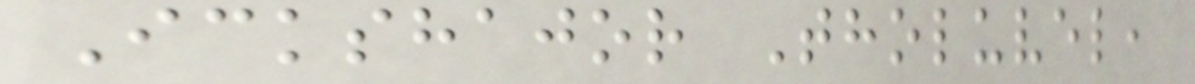Ickshajor Tholuvel,
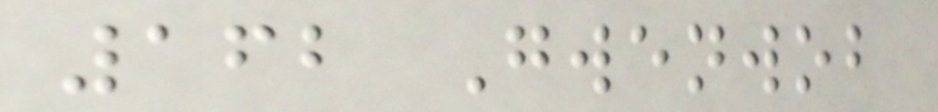162 Gwenwob
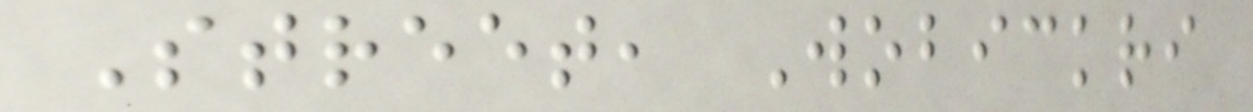Street, Wobickri
